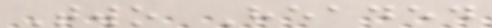Two Headed
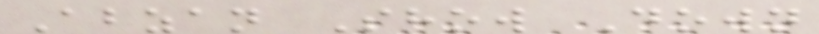Abzan Show Down
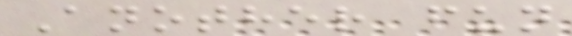Another fun
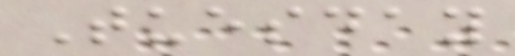Tuesday
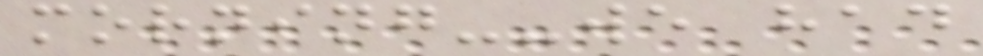morning--we had
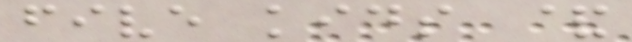five kids &
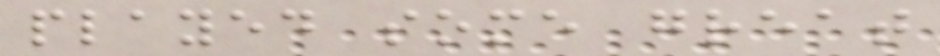played some great
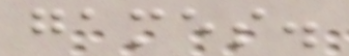games.
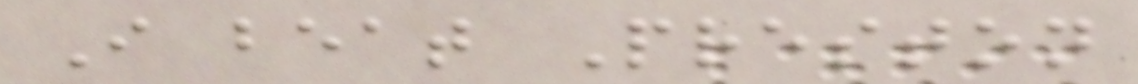I beat Preston
